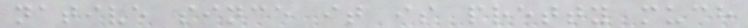native since it is pretty much
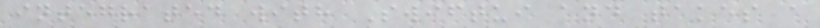integrated with Swiftui and takes a
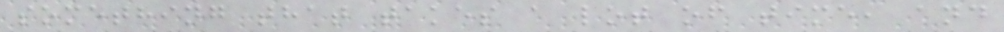something that takes a lot of time, and
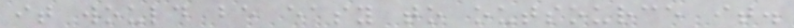it would be easy to outsource it.
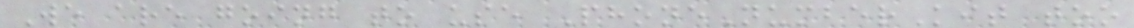We are going to use PhoneNumberKit too
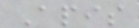Apis
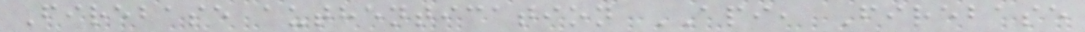Firebase authentication API, Firebase
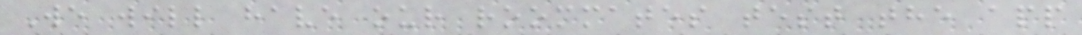We will have our roommates test the app
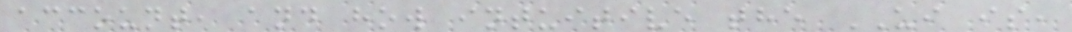account, and how intuitive the UI is,
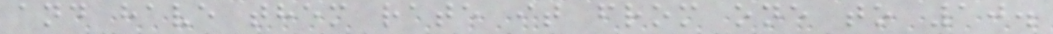and have them rate it from one to 10.
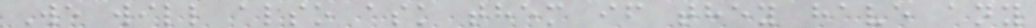We will also ask them if they have any
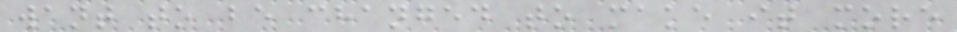want to be changed to make it more
